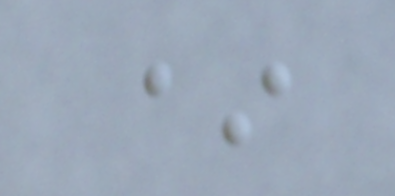*
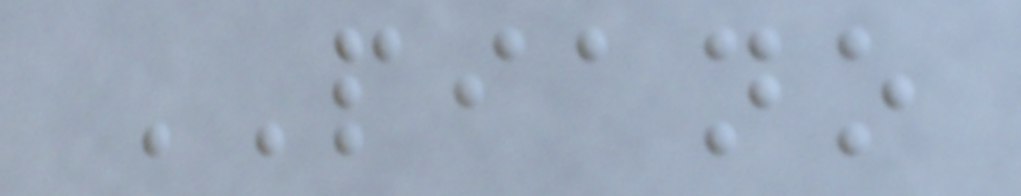PIANO
